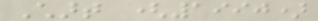Chart (1990)
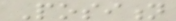Position
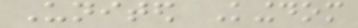United Kingdom
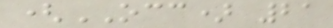(OCC) 21
